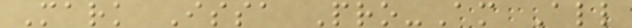Mark Issa Pro-Am All
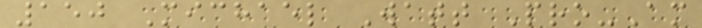150 Michael Watt Pro-Am
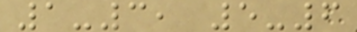1-3, 5-6
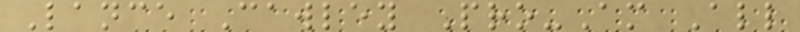Lance Cawley Pro-Am All
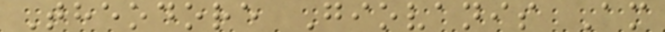Theodore Giovanis Am
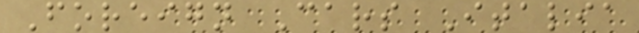Foreign Cars Italia
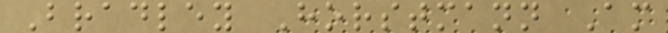Bradley Horstmann Am
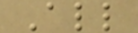All
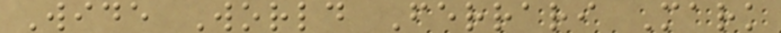Wide World Ferrari Mark
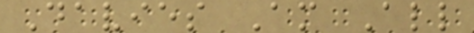Davies Am All
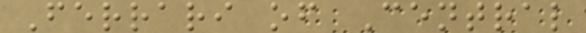Ferrari of Central
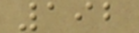192
